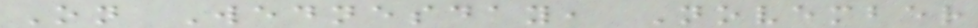On Wednesday, November
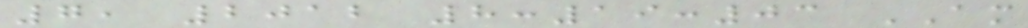7, 2012 8:19:03 AM
